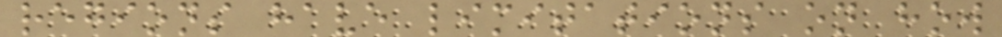regions have limitations on how
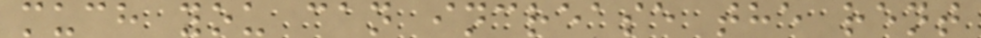much you can increase the rent
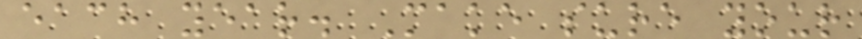each year. Make sure your
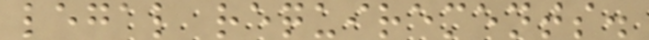legal requirements.
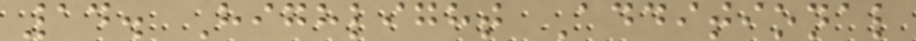14. Highlight Additional
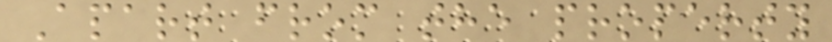Apart from the property
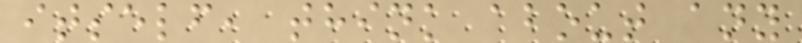itself, think about any
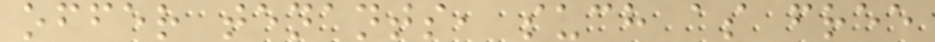offer tenants, such as free
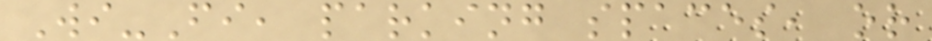Wi-Fi, parking spaces, or
